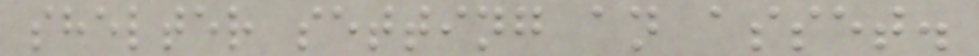shelter setting an asset.
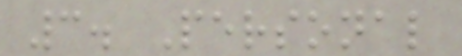3. Personal
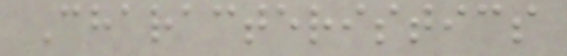Characteristics
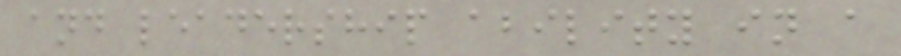and leadership ability in a
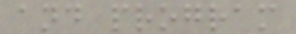and program
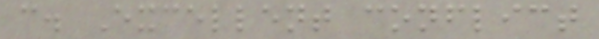c. Excellent conflict
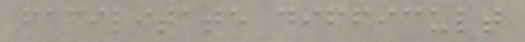facilitate difficult
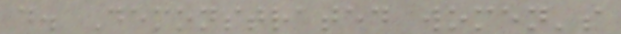d. Demonstrated women's
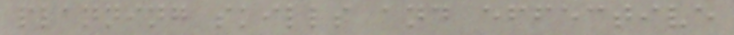planning skills and effective
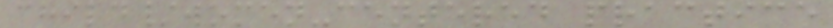child/women-centered practice
